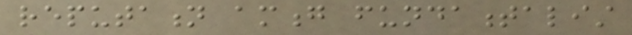reputation among fundamentalist
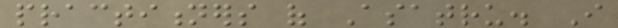practitioners of Asatru. I
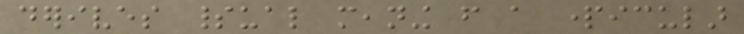derives spiritual meaning from a particular
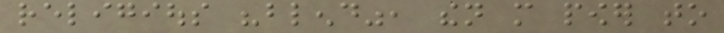religious "blend", then more power to
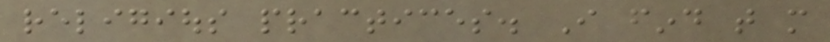religious practices. I find that more
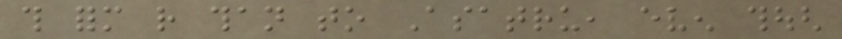this form rather than to Asatru, even though
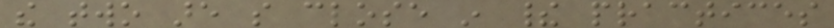the two are so close in their practices
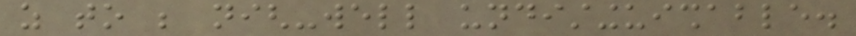as to be nigh-well undistinguishable.
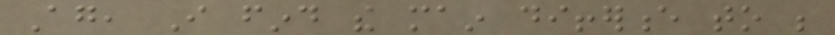Again, I find the main difference to be
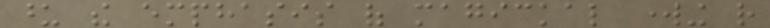upon the emphasis of magickal working rather
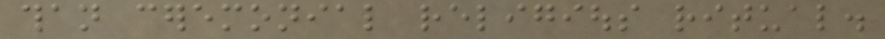than ceremonial religious ritual.
